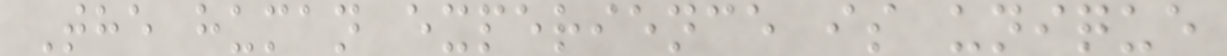The human experience is unique
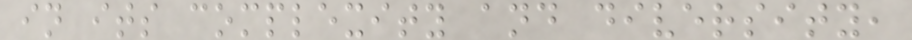in its complexity and diversity,
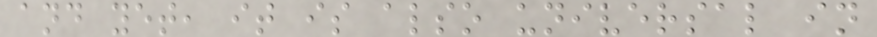and yet, it is also universal in
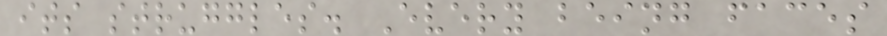its struggles. Every being faces
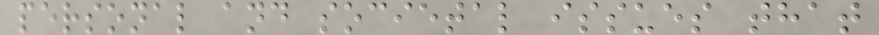personal and societal issues that
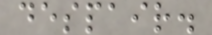despair.
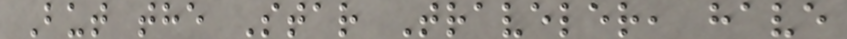But the Star Traveler, have
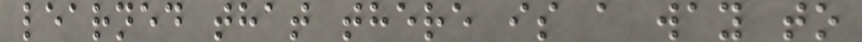learned that there is a way to
